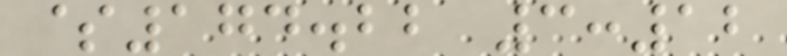$174.22 3:12
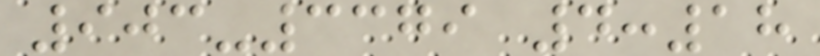903-3379 4:18
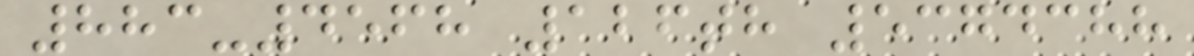883-4568 126th 5374388
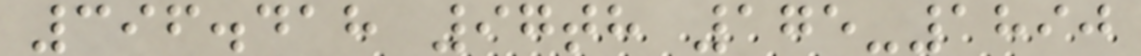396.418 97th 175-1890
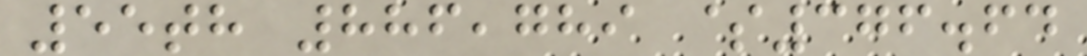55th 886,789 $376.64
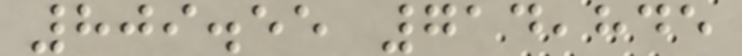809.55 714,845
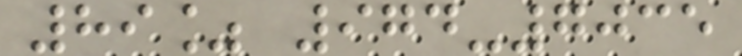89% 974-7035
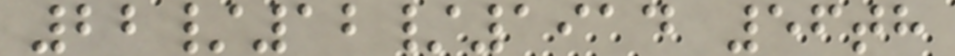22/12/1914 56th
